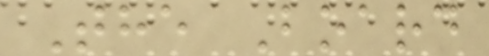The Board
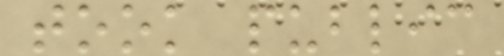took public
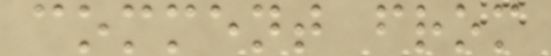comment from
